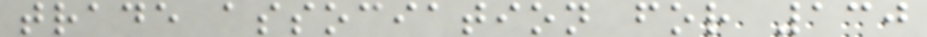trade association for 130
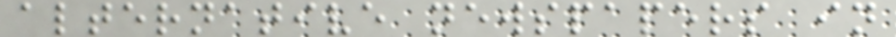alternative newspapers in
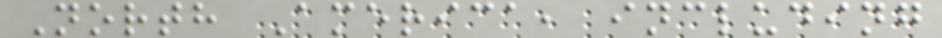North America, including
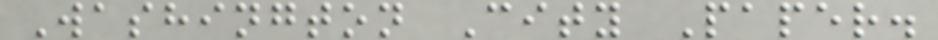Washington City Paper.
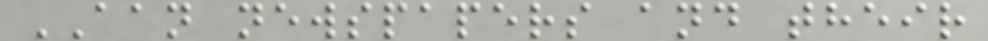AAN newspapers and their
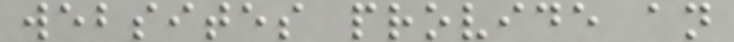websites provide an
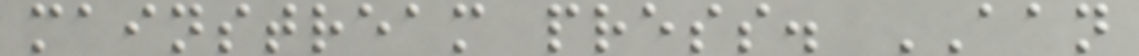mainstream press. AAN
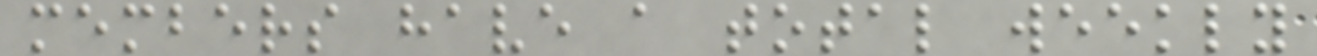members have a total weekly
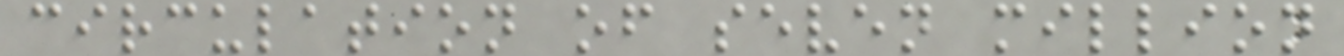circulation of seven million
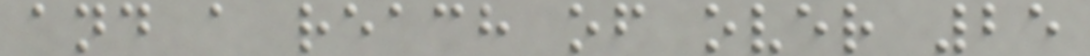and a reach of over 25
